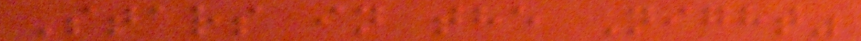Stars in the Night"
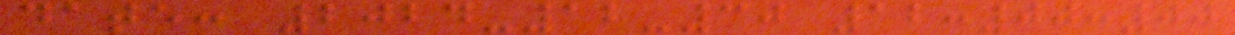date: 2024-12-30 12:00:00
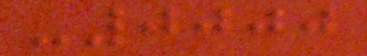-0000
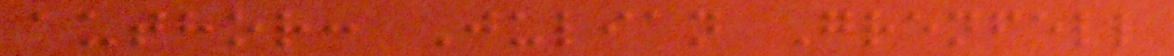author: Julian Grenfell
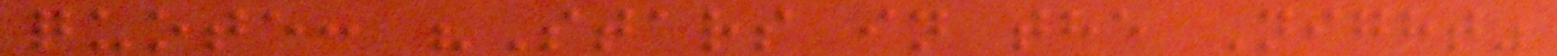quote: "Stars in the Night"
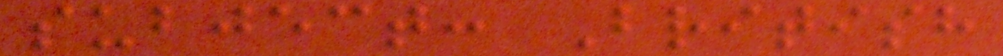subject: British
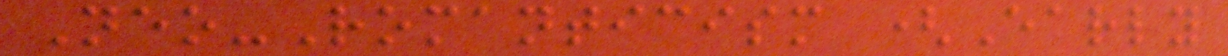Neo-Romanticism (Early
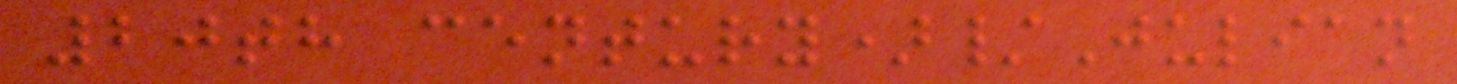20th century)/Julian
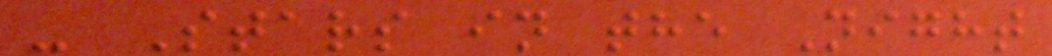- Stars in the Night
